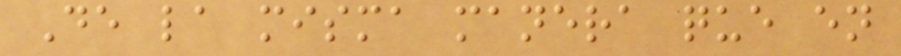De la misma manera que en
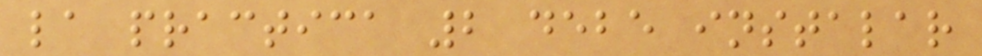la practica 2 debe instalar
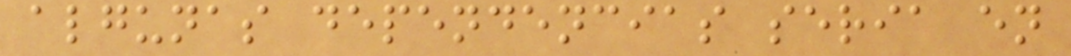algunas dependencias seria en
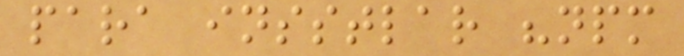para insstlar "npm
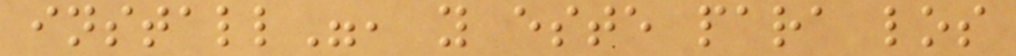install", y este para los
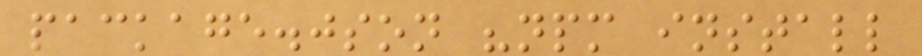package.json "npm install
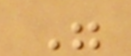"
